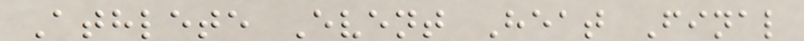Athlete Event Heat Final
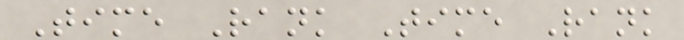Time Rank Time Rank
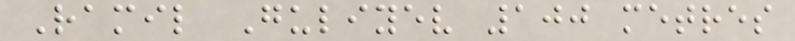Ramil Guliyev 100 metres
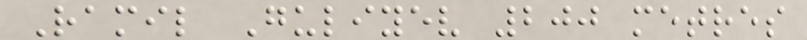Ramil Guliyev 200 metres
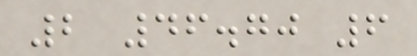2 46.70 6
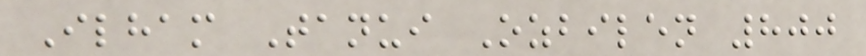Ilham Tanui Ozbilen 800
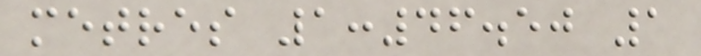metres 1:46.50 1
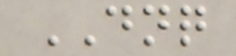DNQ
